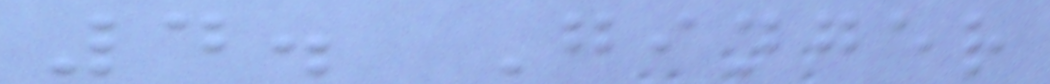4. Ginger
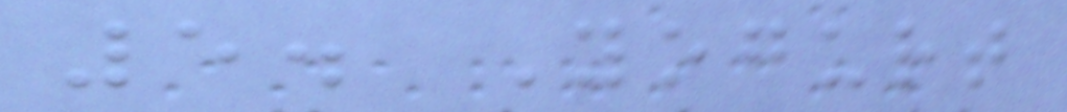5. Yogurt
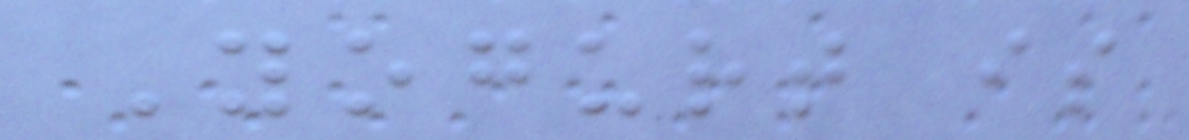Yogurt is
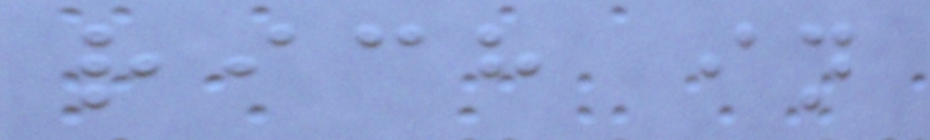rich in
